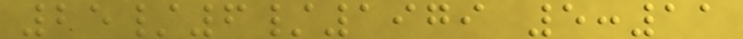25/6/1979 5:11
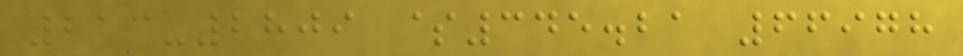213-2809 $345.21 66978
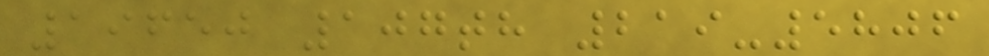19650 107th 219-5806
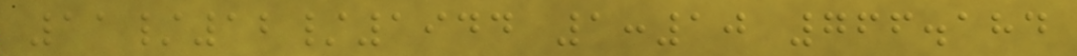11/12/1944 1:10 766.184
